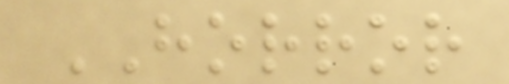HORROR
